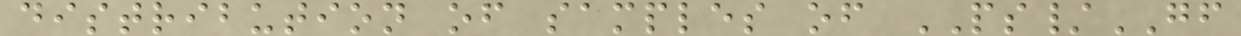distribution of samples of PS/GF
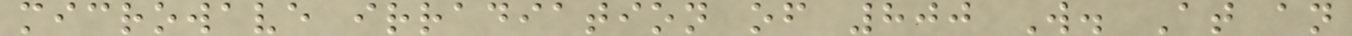microwave irradiation of 800 W. At an
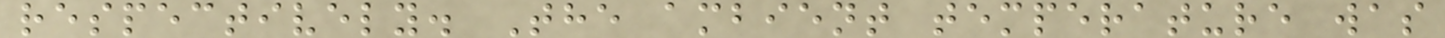respectively. The ambient temperature was
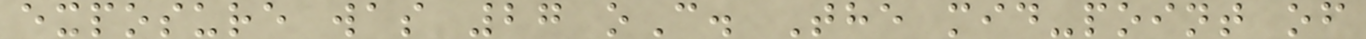exposure was 27 oC. The mid-point of
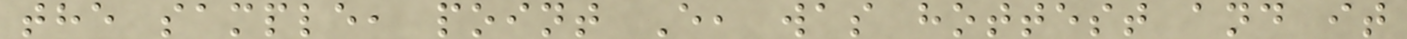the sample, point E, was hottest and it
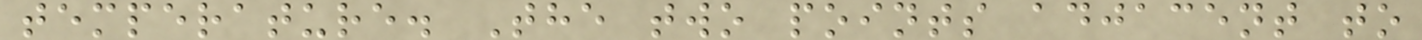temperature. The two points adjacent to
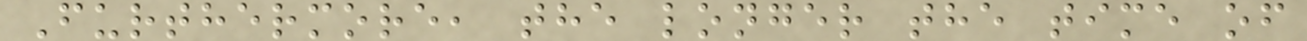Furthermore, the longer the time of
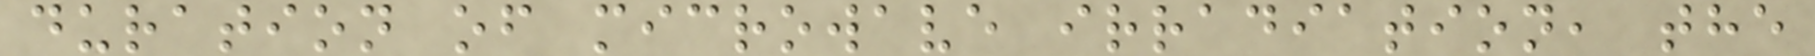duration of microwave irradiation, the
